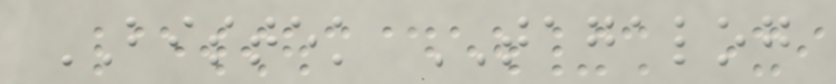BISTEK TAGALOG
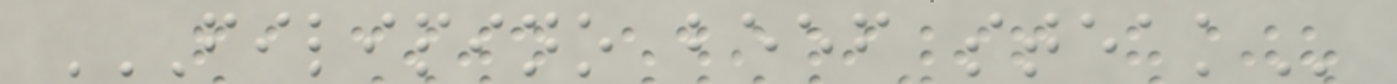FILIPINO BEEF STEAK
